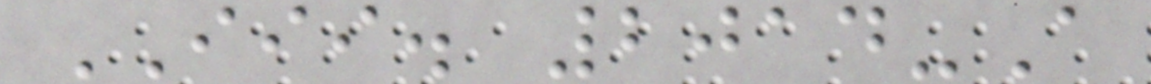III. 2014-A
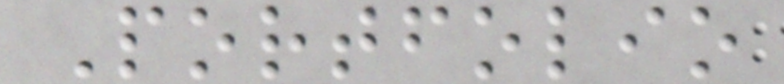Portfolio
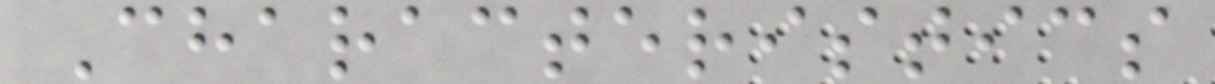Characteristics
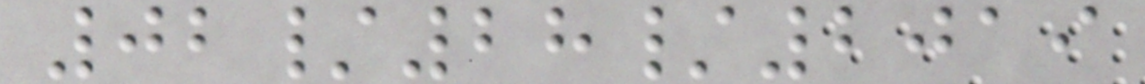02/28/2019
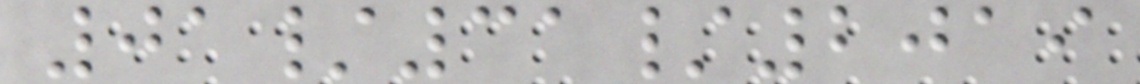01/31/2019
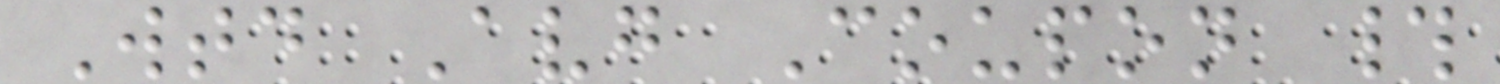Wtd Avg Coupon #
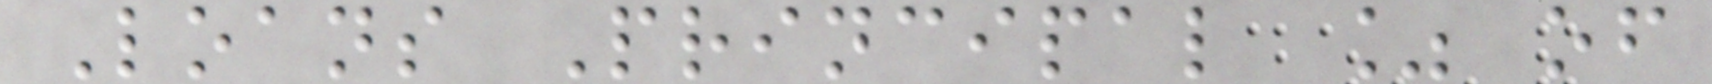Loans Principal % of
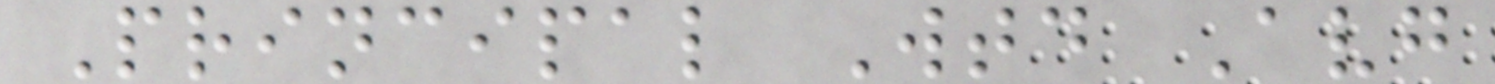Principal Wtd Avg
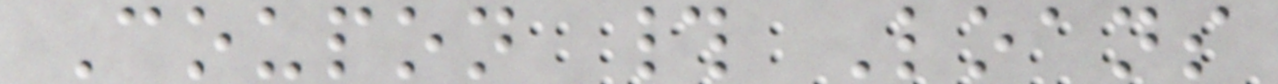Coupon # Loans
